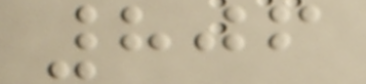806
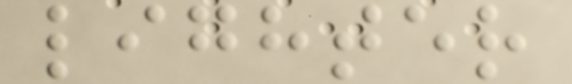lighter
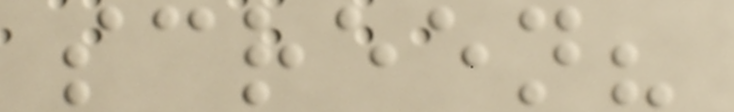screen?
